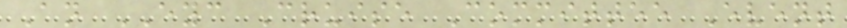An EYC Cruise Committee Event
